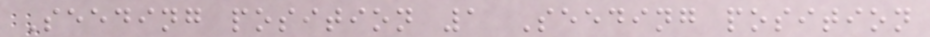Seeding position 1 Seeding position
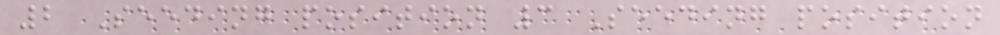2 Seeding position 3 Seeding position
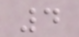4
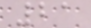21
